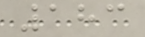183
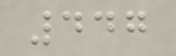447
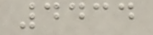4434
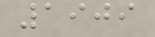1909
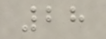28
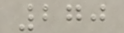270
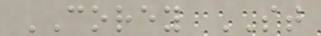COREY ST
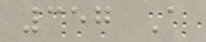357 A
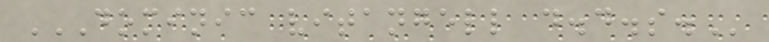DOMINIC VITANGELL D.D.S.
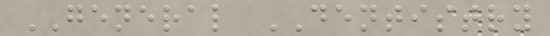GENERAL DENTISTRY
